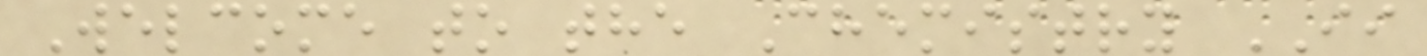Welcome to the Chemistry II
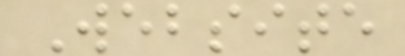Website
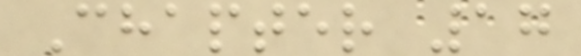Chapter 17
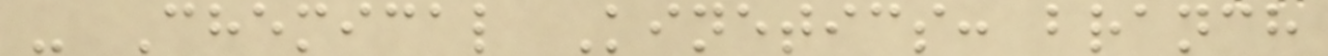- Chemical Kinetics: branch
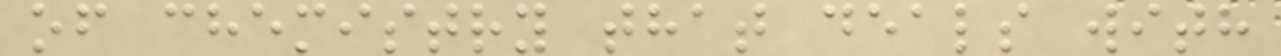of chemistry that deals with
